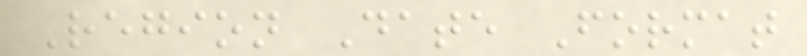Region Date Format
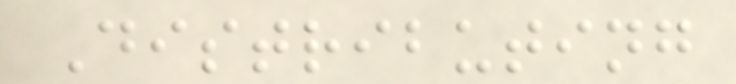Distributing
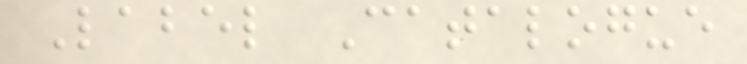Label Catalogue
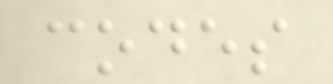codes
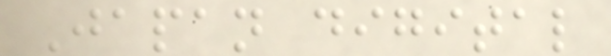Japan digital
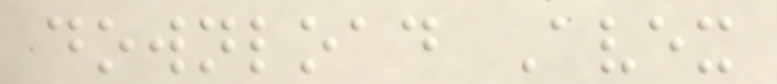download Avex
